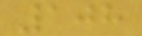108
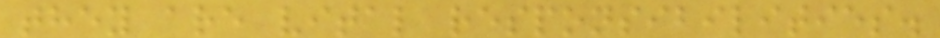they are vital responsibilities.
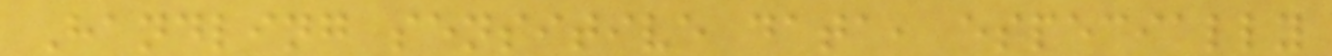Handling sensitive data, especially
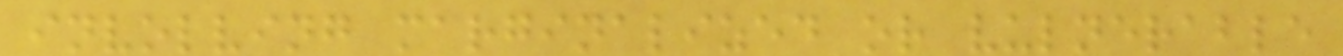involving marginalized or vulnerable
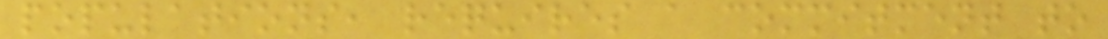populations, requires a commitment to
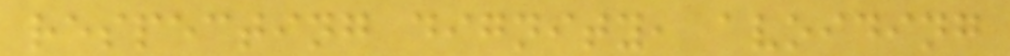respecting dignity, avoiding
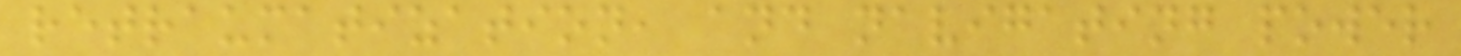retraumatization, and navigating power
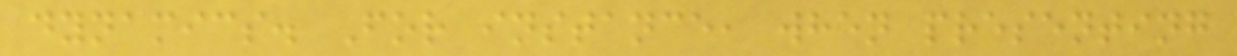dynamics. For instance, when presenting
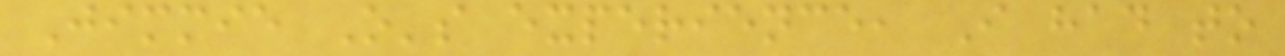Jimmie O's experience, I had to
